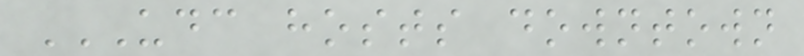UDC HOSTS DOWNTOWN
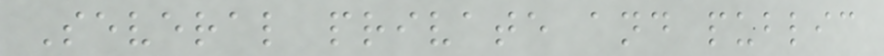Several private and public
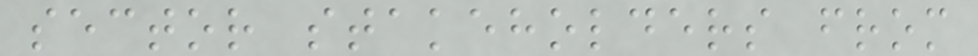sector stakeholders from
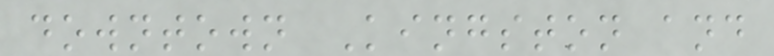downtown Kingston and
